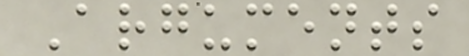Arguments
